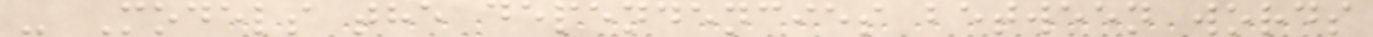- Models the dependencies between words
